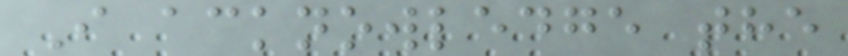I acknowledge the
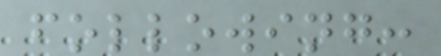following:
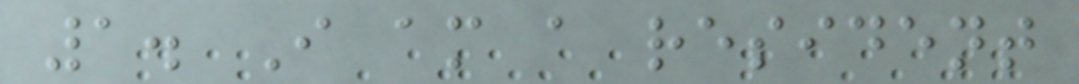1. I am a resident
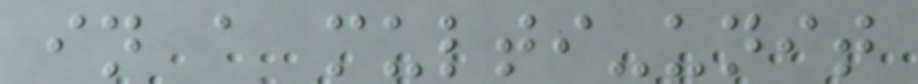in a multi-unit
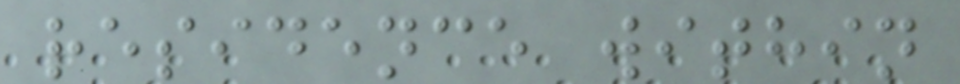residence within
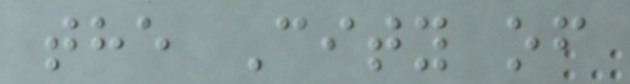the City of
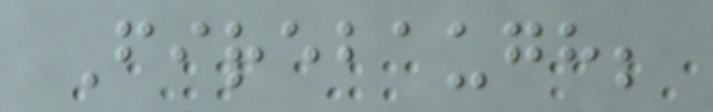Firebaugh;
